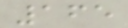165
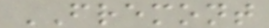FREMONT
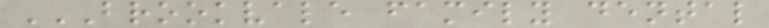BROOKVALE FAMILY DENTAL
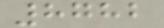8782
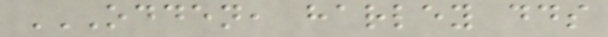ODDEN, HARLEY DDS
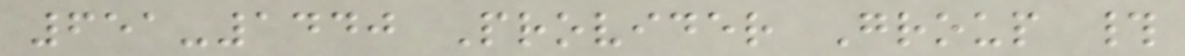651-1440 Provider Group #
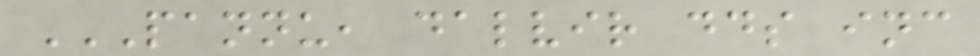PANNU, DALVIR DDS INC
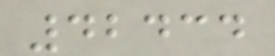42434
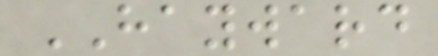HAYWARD
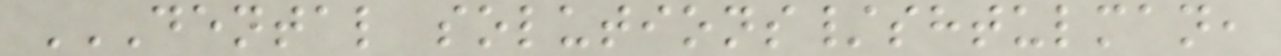DENTAL SOLUTIONS/SHTULMAN,
